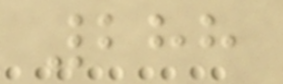288
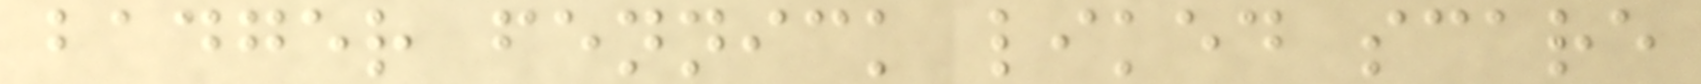badger fennick liked scare
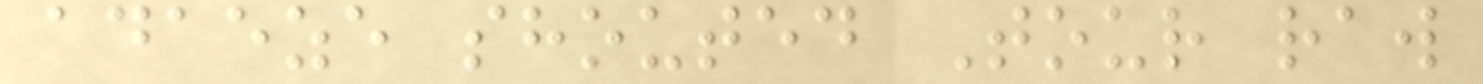adaeze shouted Tour raw
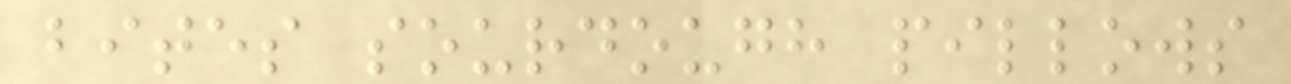bites sourdough pillows
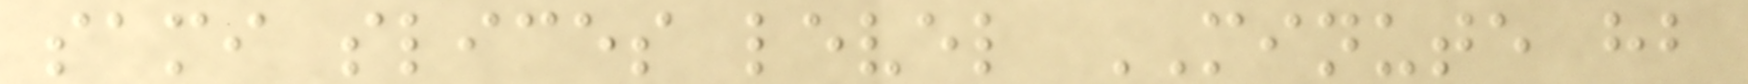sami slices level MINUTE hb
